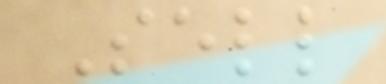Sell
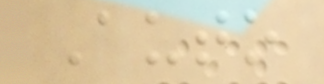Auto
